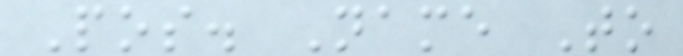Pos. Name To
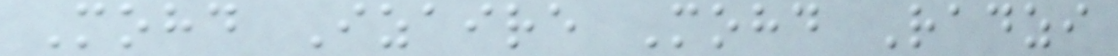Mohd Izaire Mohd Radzi
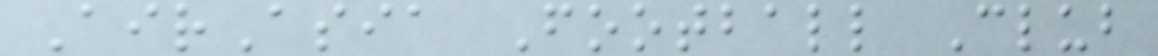AirAsia Football Club
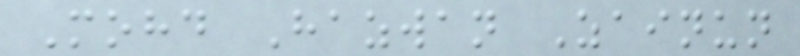Mohd Hazwan Zainun
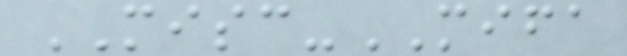MISC-MIFA
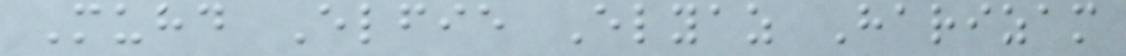Muhd Elfie Elyaz Harizam
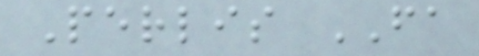Perlis FA
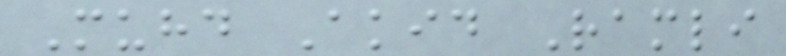Muhd Akid Ramli
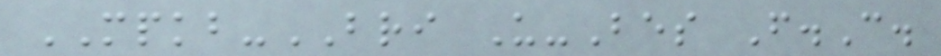MPKB-BRI U-Bes F.C.
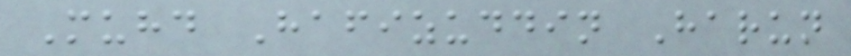Muhd Hafizuddin Harun
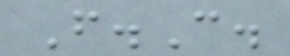F.C.
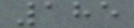185
